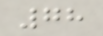78
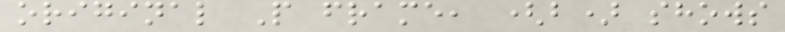original P frame, (b) shows
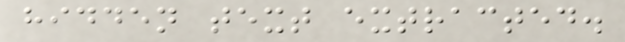hidden text extracted.
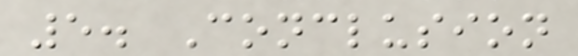5. Conclusion
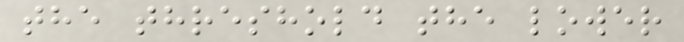the threshold the lower
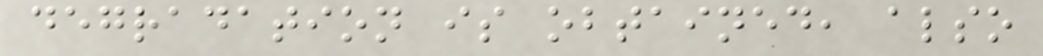degradation is obtained, also
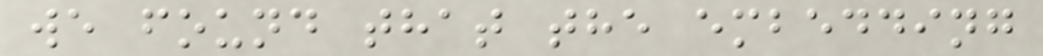we found that the embedding
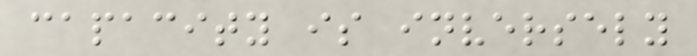capacity is inversely
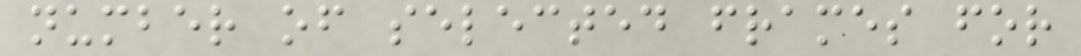number of selected frames for
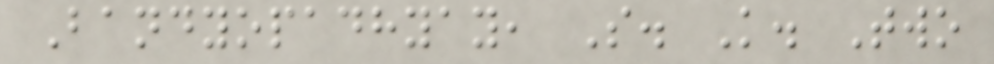Bandyopadhyay, S. K. Two
